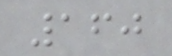160
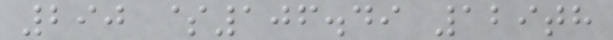290 $106.49 129th
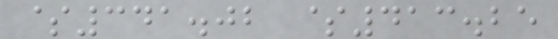$341.02 $413.25
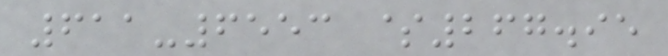611-6553 $267.95
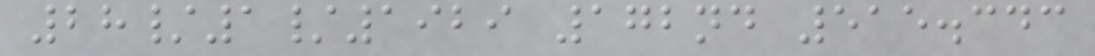28/1/1929 172nd 515.343
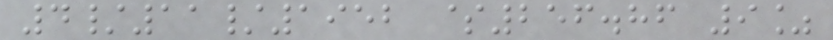4/11/1952 $256.86 9%
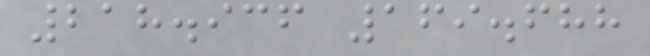218.936 169.688
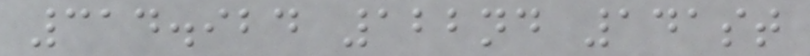314.924 122nd 141st
